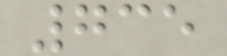735
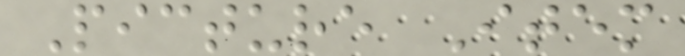Picture Item
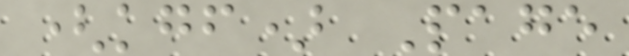(kgf) Page
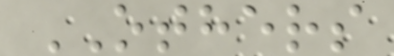OTHERS
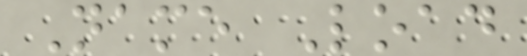Name Load
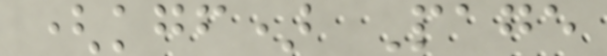(kgf) Page
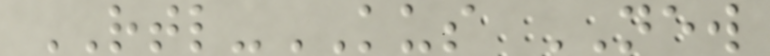RTL-KUS NEW
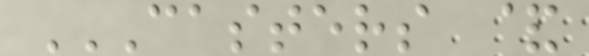CASTERS &
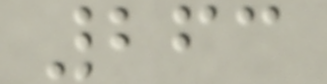263
